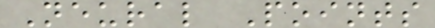Neural Points
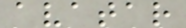avatar
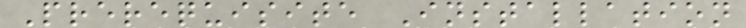Prerequisite Installation
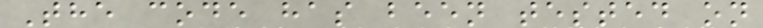The code has been tested on
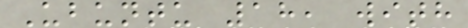Ubuntu 18, with
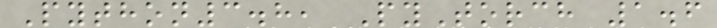Python3.8, PyTorch 1.6
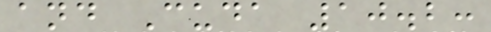and Cuda 10.2:
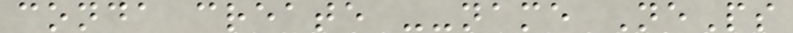conda create --name NePs
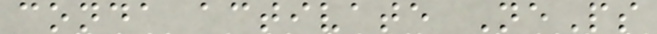conda activate NePs
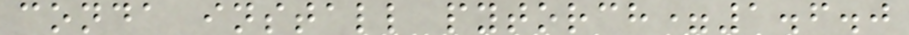conda install pytorch=1.6.0
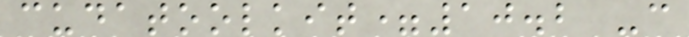cudatoolkit=10.2 -c
